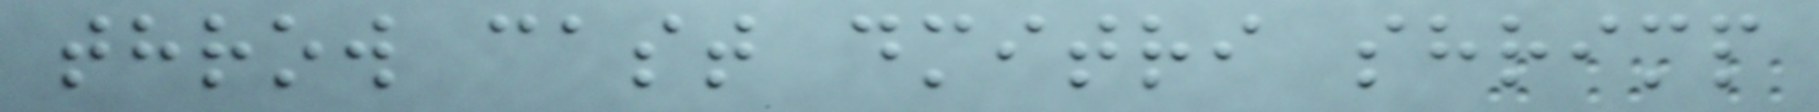throw cast dmitri shrimp
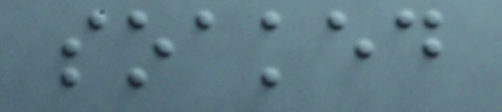soaked
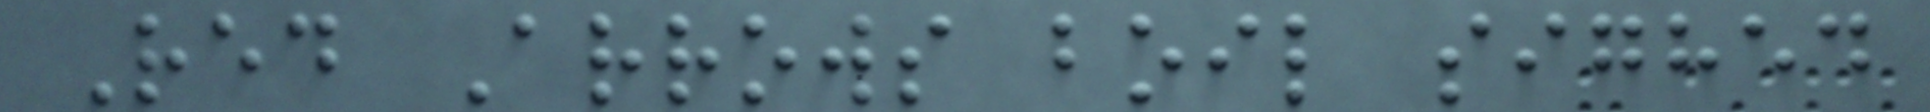Red Arrows boil sighed
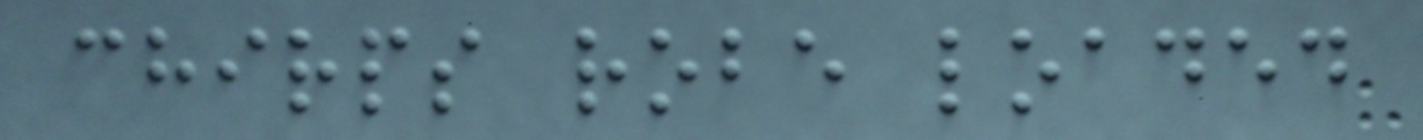chirps robe loaded
